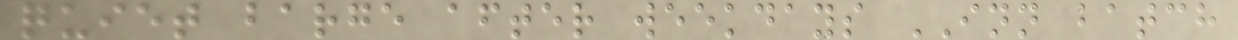quiet barge after weekdays INN batch
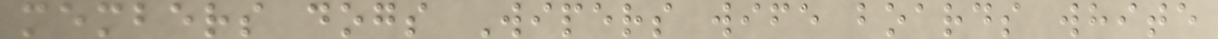members dogs Wipers wife boards white
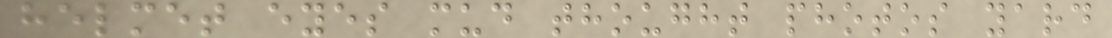helmet eyes mud thought photos yard
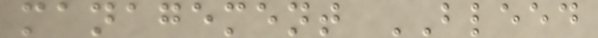management BLEED
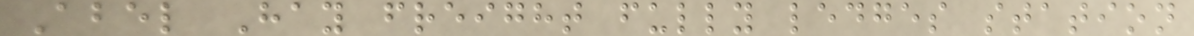Abel Hay freight fully ledges station
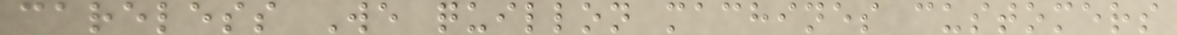careless We quillon machines customers
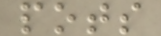pots
